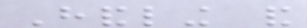Handling and
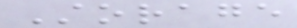Storage
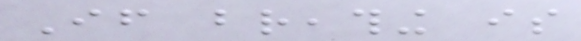If breathing is
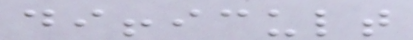difficult
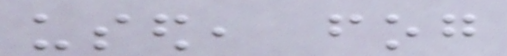used, fog
